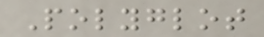Polyglot
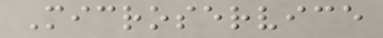Microservice
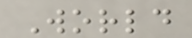World
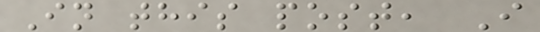In this post, I
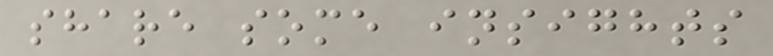share some insights
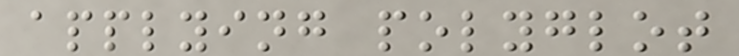applying polyglot
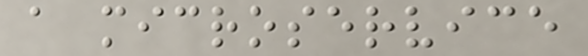a microservice
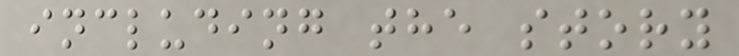including the story
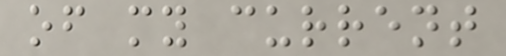of my current
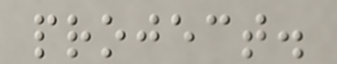project.
